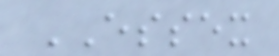ESSEX
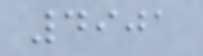4901
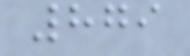879
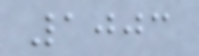1003
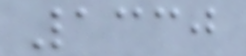1330
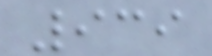939
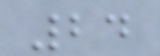24
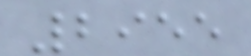2955
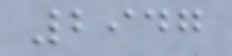2947
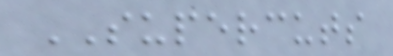SUPERCUTS
